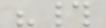"#
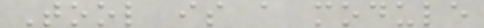Tool is a module
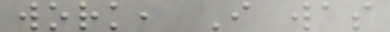work, I was
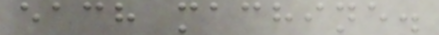each machine.
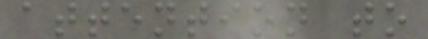attention to
